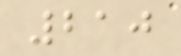210
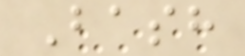Bash
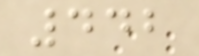442
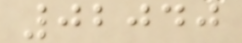02040
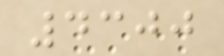4300
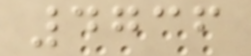4736
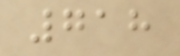718
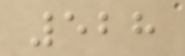528
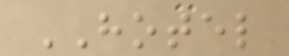HOTEL
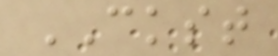CKST
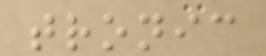tronic
